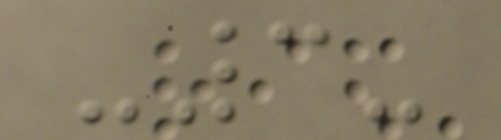-3-
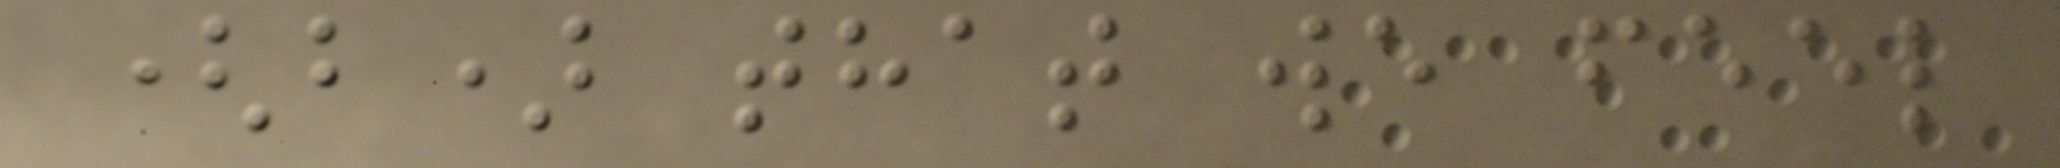(b) that we feel
